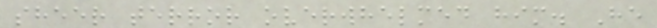sheer terror overwhelmed him. He
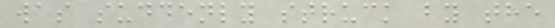was suddenly struck by the
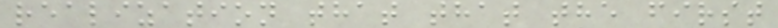realization that that the first
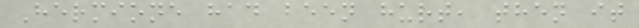Hermione had been hurt, then it
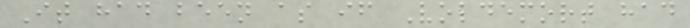It had been as if Voldemort had
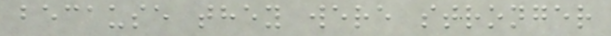because they were stronger
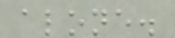alone.
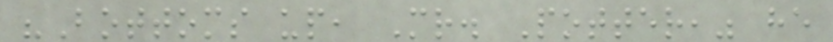"Bottoms up, Mr. Potter," he
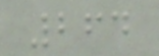264
